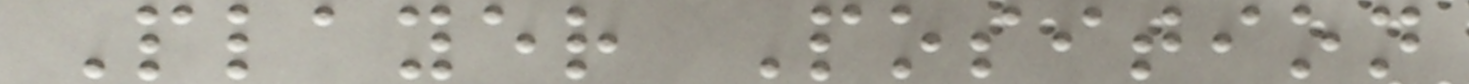Player Position
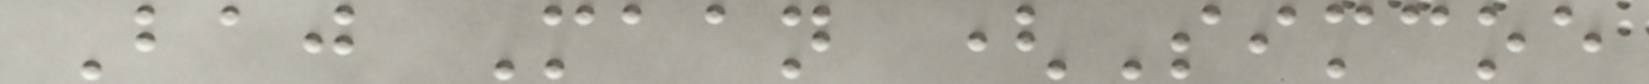Baj Maan (Simcoe
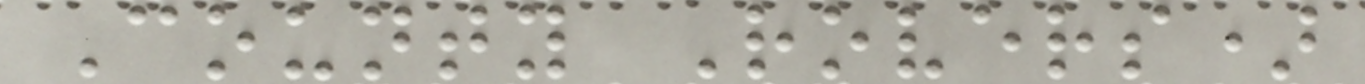County Rovers)
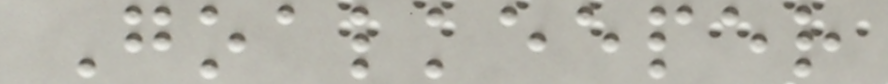Goalkeeper
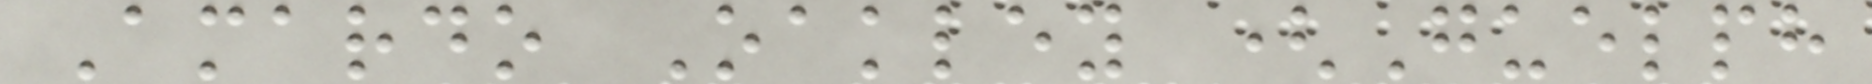Amardo Oakley (Guelph
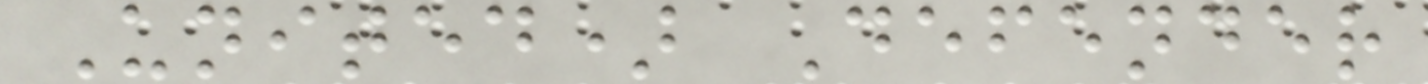United) Defender
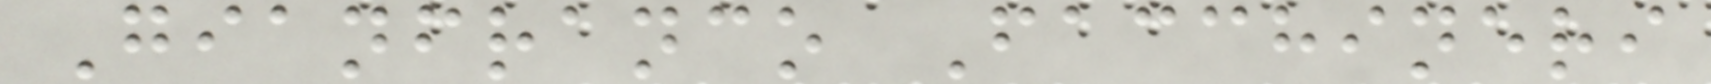Gianfranco Facchineri
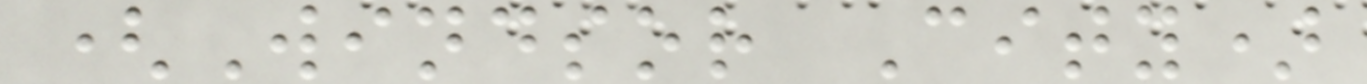(Windsor City)
